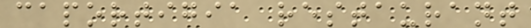caportigia restaurant
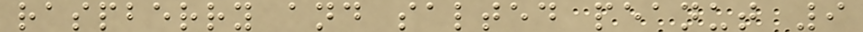raspberry and salted peanut 9
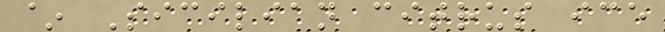~ Sicilian citrus ice
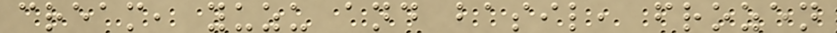cream, yuzu and basil, frozen
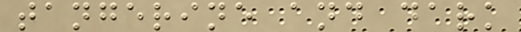tangerine and dark
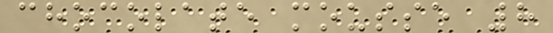chocolate mousse 8
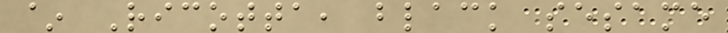~ Ricotta, black sesame
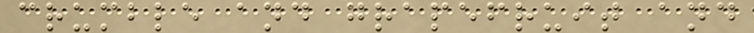crumble and grapefruit and
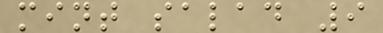mint salad 9
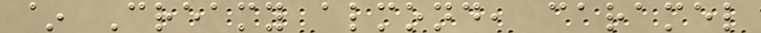~ Creamy almond, caramel
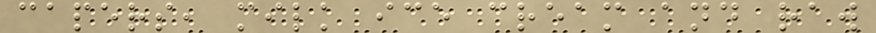capers, milk ice cream and raw
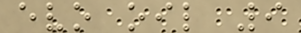evo oil 9
